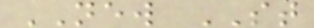NEW ST
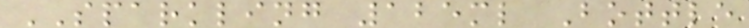SPARKLING 125ml Bottle
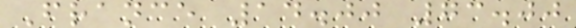France 14.00 73.00
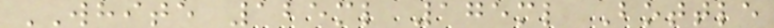WHITE 125ml 175ml Bottle
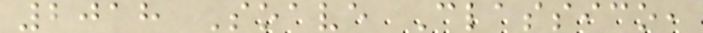2018 Soave Classico,
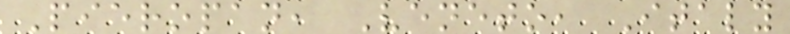Pieropan, Veneto, Italy
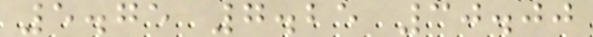5.75 7.25 30.00
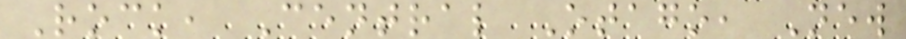Rock, Central Otago, New
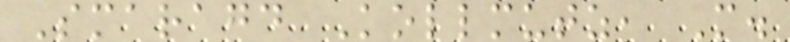Smaragd Kollmutz, M.
